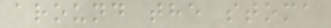around the stoma
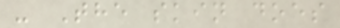- The skin does
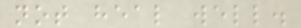not heal well.
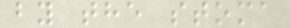by the stoma
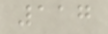117
